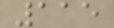115
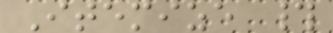Itemize #
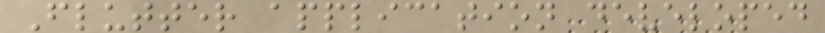Flutter application developed
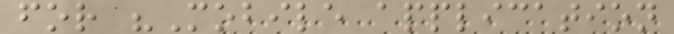for "Mobile application
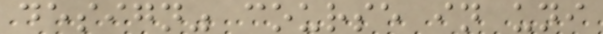design" course in uni
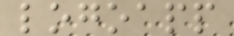logoapp
